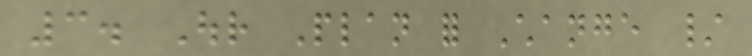3. Our Plan for Change /
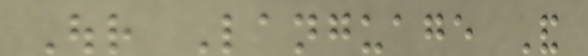Our Language And
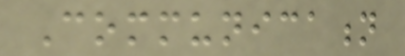Communication
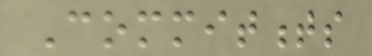Commitments
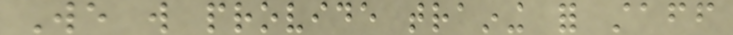We will provide training for staff
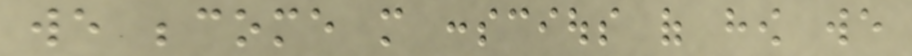we become more conscious of how we
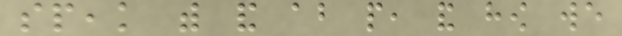speak with and about people, and how we
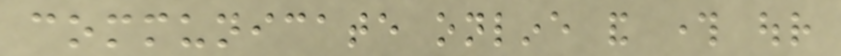communicate online and through our
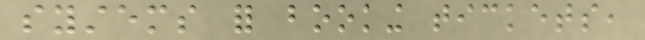systems for booking tickets,
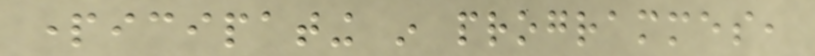participating in programmes,
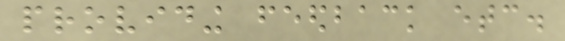providing feedback etc.
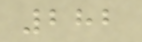282
